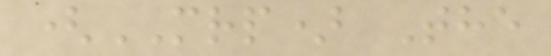(MRP) The
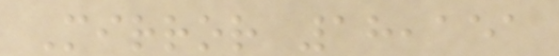Mirror 18,151
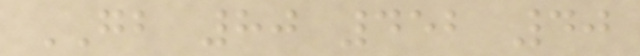GB 80 452 40
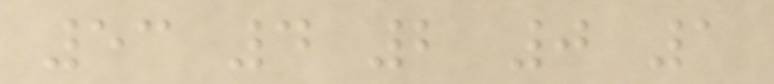53 4 2 0 1
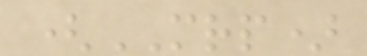(MRP)
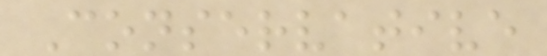Conservative
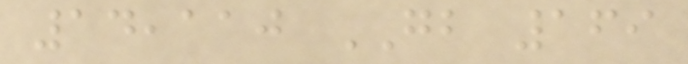14,110 GB 169
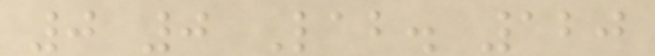0 0 Lab. 120
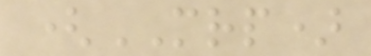(MRP)
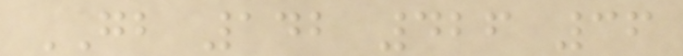GB 142 426 36
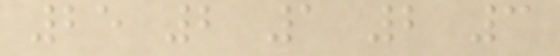25 2 1 2 3
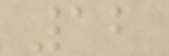12
